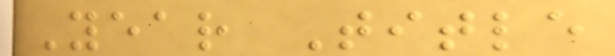Year Title
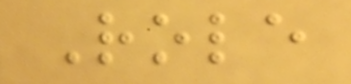Role
